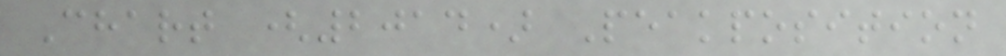Chart (2014) Peakposition
